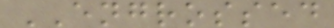ENGROSSED
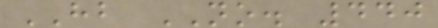HB NO. 440
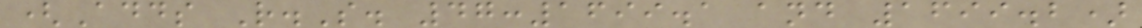(Adds R.S. 47:1699.1 and 1699.2)
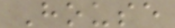House
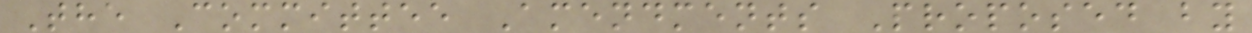The Committee Amendments Proposed by
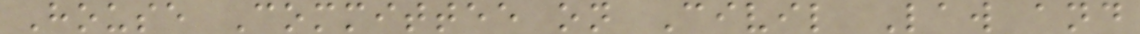House Committee on Civil Law and
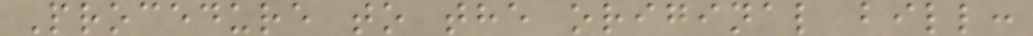Procedure to the original bill:
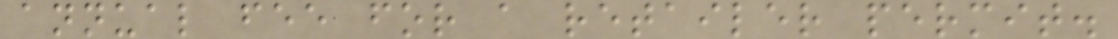annual fee for a retailer permit.
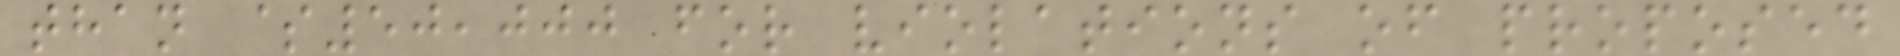than $50,000 for violations of proposed
